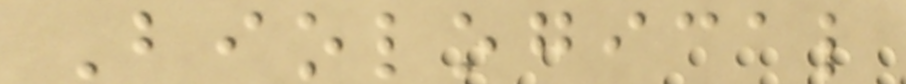Biological
